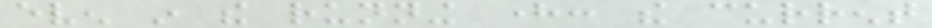even in the running here: the current
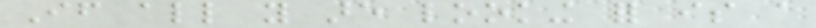If all you are looking for is a
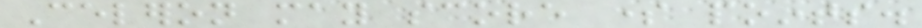Celeron may score some points.
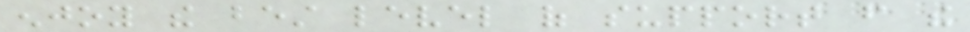enjoy the best level of support from the
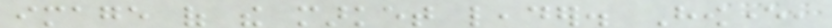image of the market leader. However,
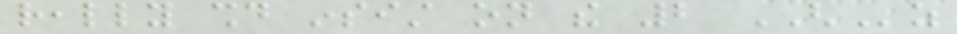really should insist on the 2 GHz
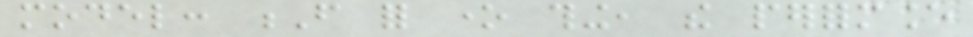model: F for one thing, the performance
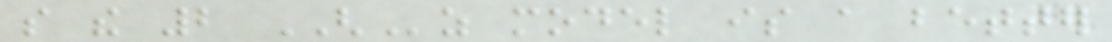so the 2 GHz model is a better
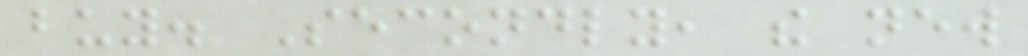buy. Secondly, the new
